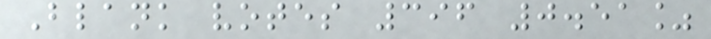Blank votes 396 0.51%
